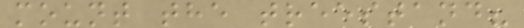mount the treestand?
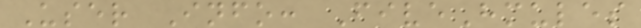User Info: FiveHmules
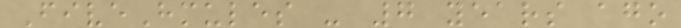FiveHmules - 7 years ago
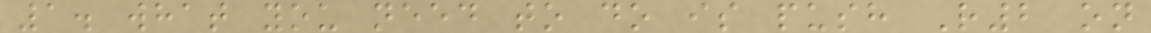1. what you need to do is push R2 on
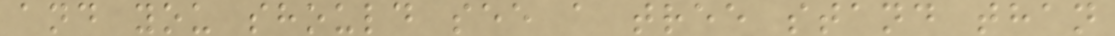and you should see a tree stand than
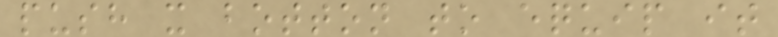push x botton to equip it
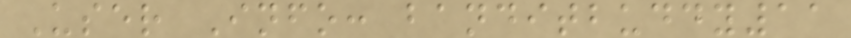User Info: banditbuddy11
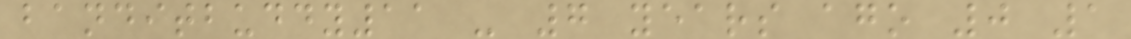banditbuddy11 - 7 years ago 0 1
